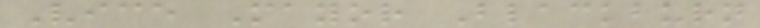Vice Mayor Blackburn
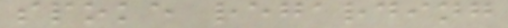spoke regarding
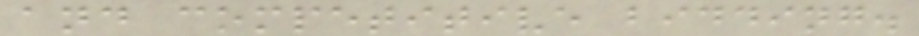and competitive bidding.
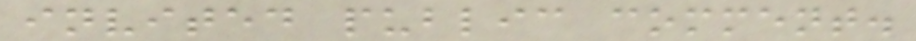invited public comment.
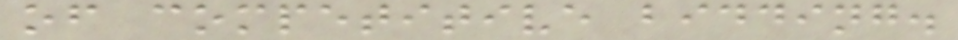of competitive bidding.
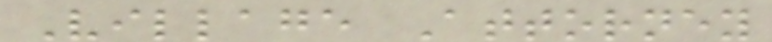Village Attorney
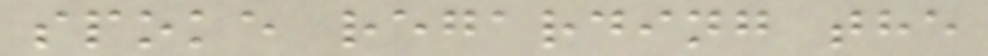spoke regarding the
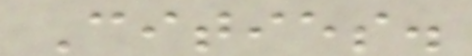Cities.
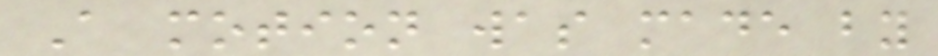A motion was made by
